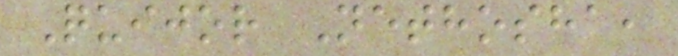Quijor Nethosha,
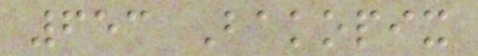653 Bakopix
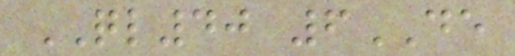QL40 6DE
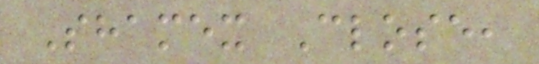Shamex Close,
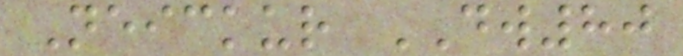Neickur DW80
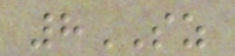8SZ
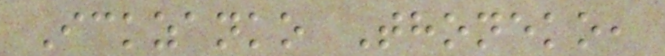Ickzanko Thoneko,
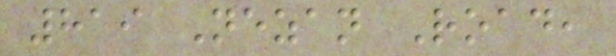819 Nezan Road,
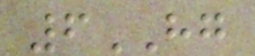6HG
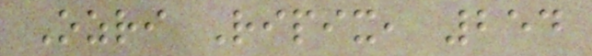Ozri Ripix, 254
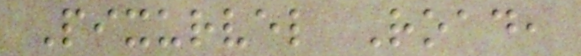Pixurvel Road,
